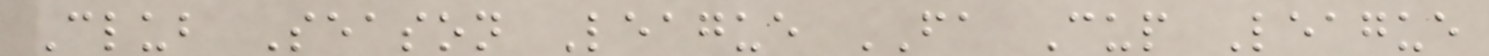Club Season League FA Cup League
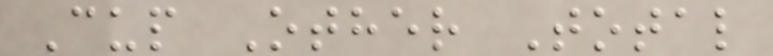Cup Other Total
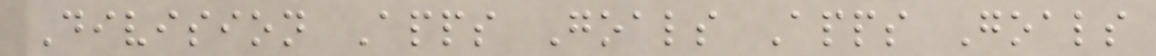Division Apps Goals Apps Goals
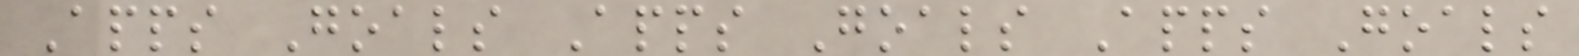Apps Goals Apps Goals Apps Goals
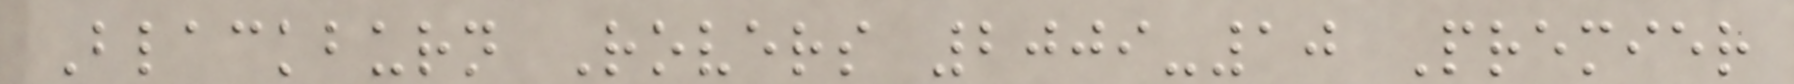Blackburn Rovers 2009-10 Premier
